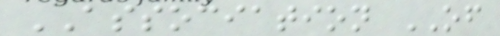ASSOCIATION OF
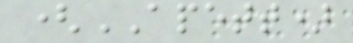(APETT)
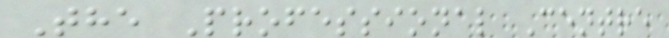The Professional Centre
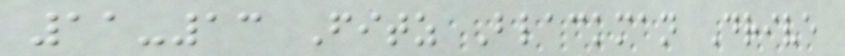11-13 Fitz Blackman Drive
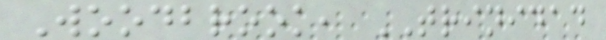Woodbrook, TRINIDAD
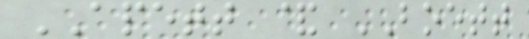APETT & BOETT
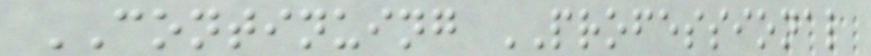CONTINUING PROFESSIONAL
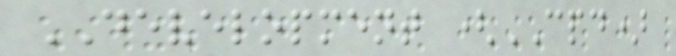DEVELOPMENT (CPD)
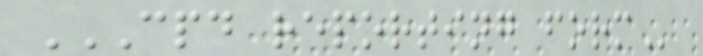CPD REPORTING FORM
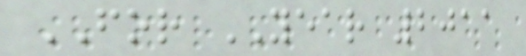FOR YEAR 2011
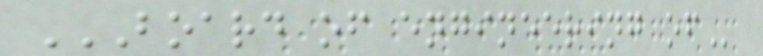BOARD OF ENGINEERING OF
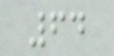64
